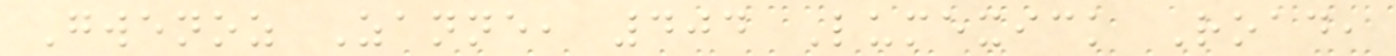Gwenoz Zanne, 404 Lumexick Road,
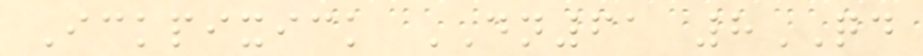Ickpixick DN61 8QD
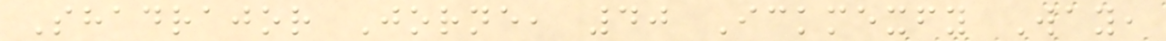Shadrajor Jorne, 40 Ickmexfy Way,
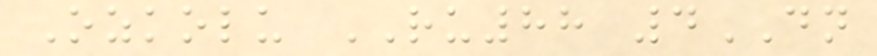Ozkolu RU88 4DN
